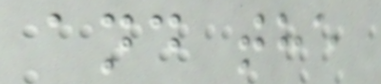and the
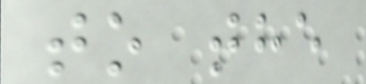to the
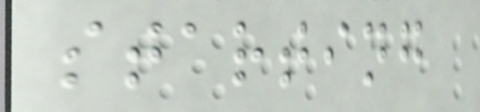starting
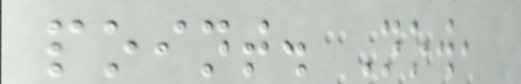point. Now,
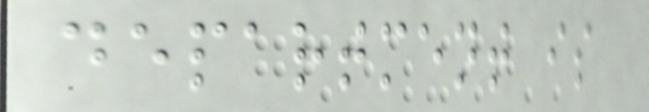department is
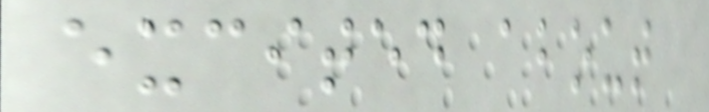excited about
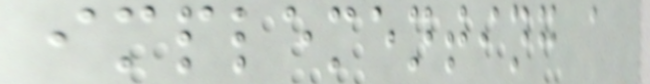implementing a
